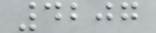4207
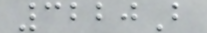3220B
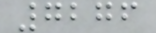7276
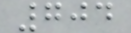704
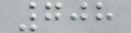708
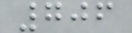706
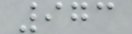973
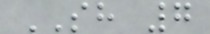SH 7
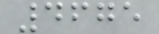4675
